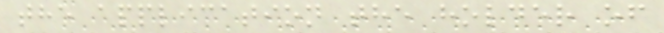the application the holder of
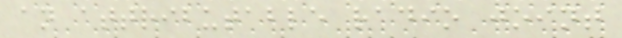an attributable radio joint
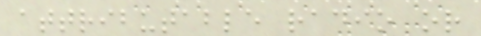attributable radio or
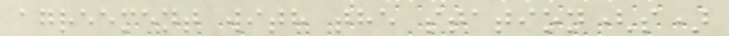agreement with the station(s)
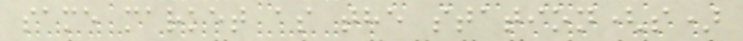same market as the station(s)
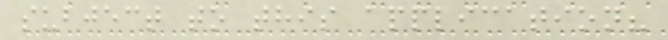subject to this application?
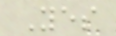Yes
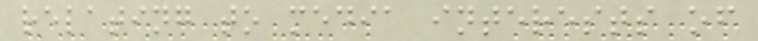relating to media interests of
